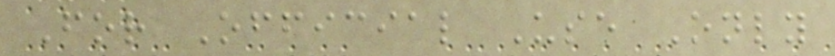For Official Use Only
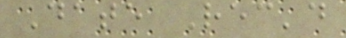Date Rec'd
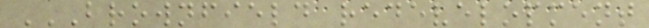BROWNFIELD REDEVELOPMENT
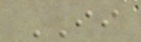II
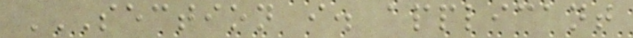SECTION I. APPLICANT
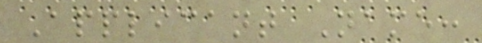Applicant Name:
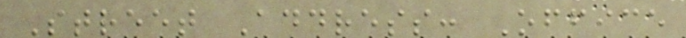Street Address: Office
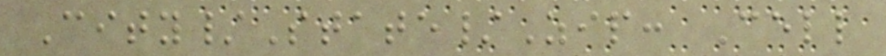City/State/Zip: Cell
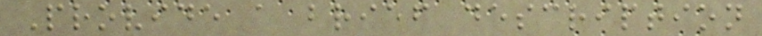Provide a brief description
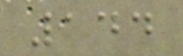144
